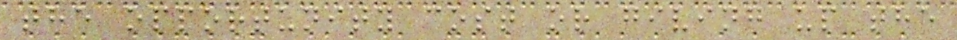the opportunity cost or giving up the
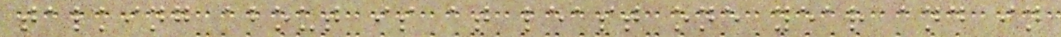talking about is at least one year and in
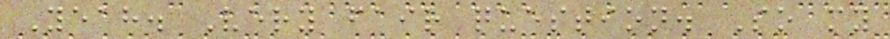Yeah. Very fair question. So my
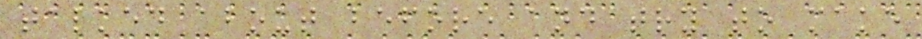talked about before and try to make
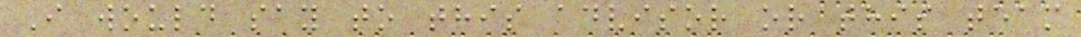I would say to this advisor or this team
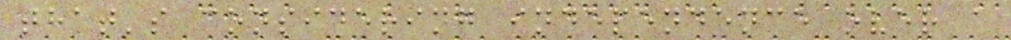that's considering independence over a
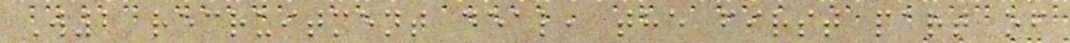W2 recruitment deal, the first part of
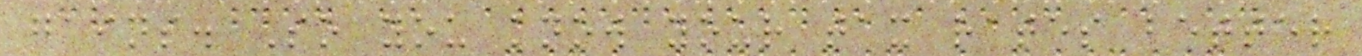gains. So you know your tax rates better
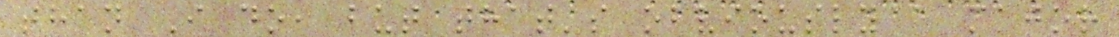than I do, but that's obviously a major
